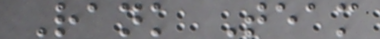Rank Team
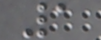1
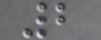2
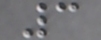3
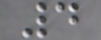4
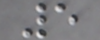5
